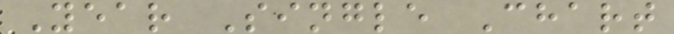Year Single Chart
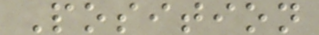Position
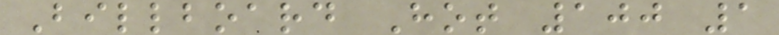Billboard Hot 100 1
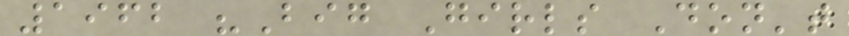1962 "Big Girls Don't
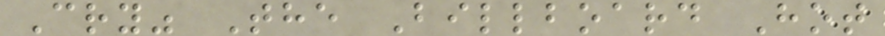Cry" The Billboard Hot
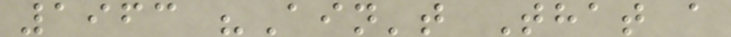1963 "Ain't That a
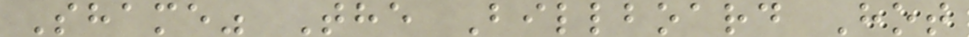Shame" The Billboard Hot
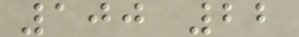100 22
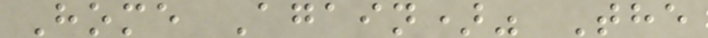Home Again)" The
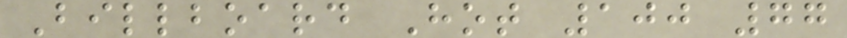Billboard Hot 100 77
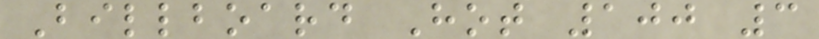Billboard Hot 100 3
